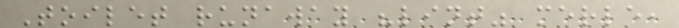Toilet runaway "lint" merle,
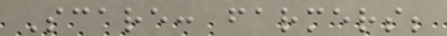Scare: farmers;
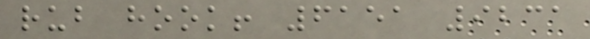rub hook! 6151 9231
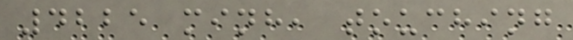4225 minh, touching
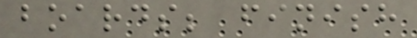boards; finish
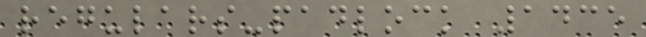regulars-padlock 1435
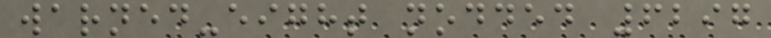warned-eight nodded 6297
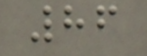86
